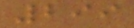299
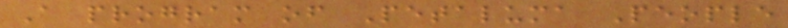A program of Petaluma People
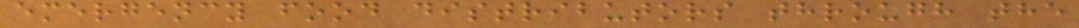emergency food distributors through the
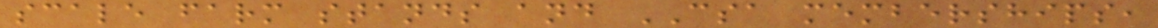scale farm stands and CSA memberships,
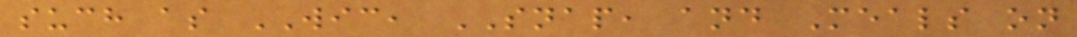such as WIC, SNAP, and Meals on
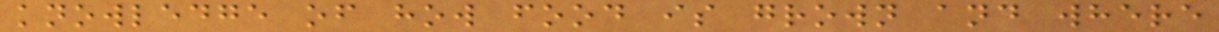knowledge of how food is grown and where
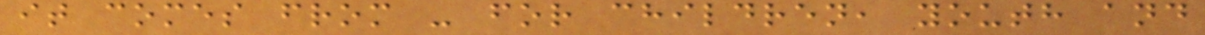it comes from - for children, youth and
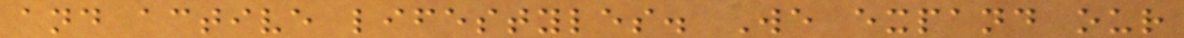and active lifestyles. We expand our
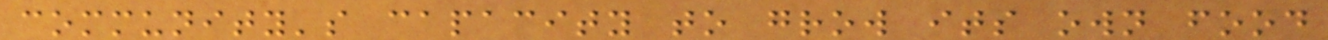community's capacity to grow its own food
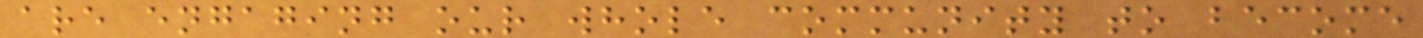are engaging our whole community to become
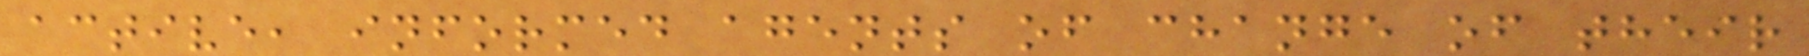active, informed agents of change of their
